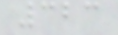323
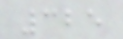325
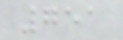751
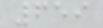659
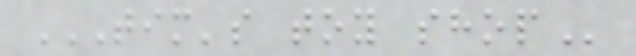TIM'S TOY SHOP
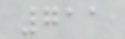711
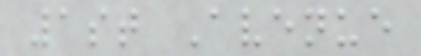1st Avenue
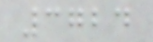3724
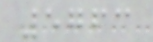5763
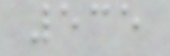535
